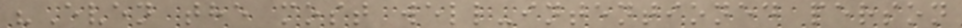"Even the most well-intentioned person
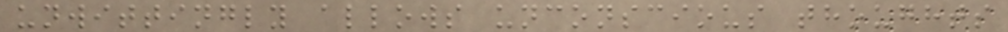unwittingly allows unconscious thoughts
